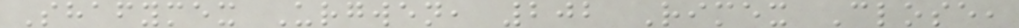Shafymex Urgwen, 202 Rimex Close,
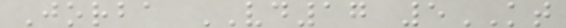Jorba VD17 5KT
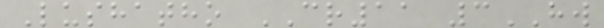Lushatho CR11 3HW
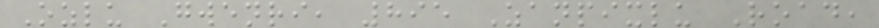Ozlu Gwenri, 895 Zanpixlu Road,
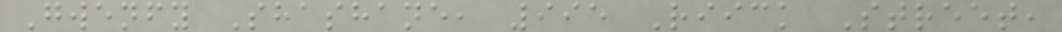Gwenfy Shashane, 995 Riick Street,
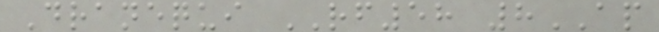Dranequi RF58 8AP
